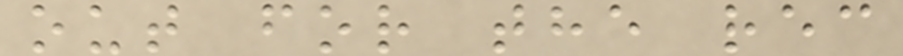out for the rec
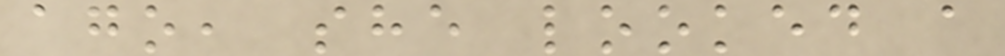ago, she looked a
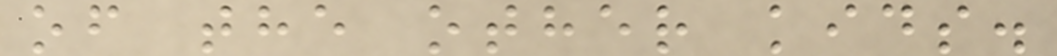of the other kids.
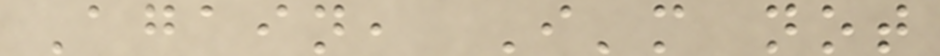Again, I'm not
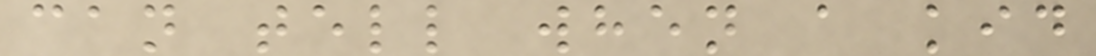can tell when a kid
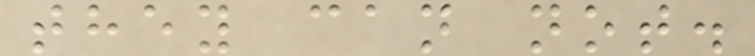they can not.
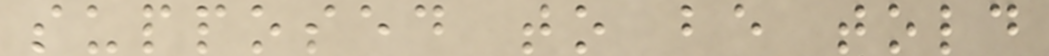supposed to be told
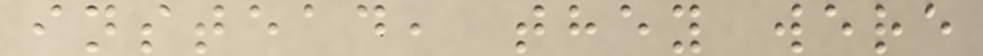instead, they were
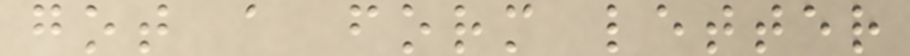got a form letter
